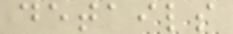details
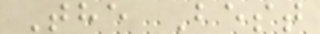The Best
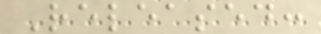Released:
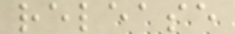release
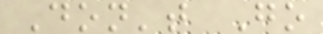Don't Go
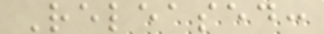Released:
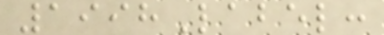1998Label:
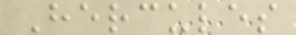Hercules
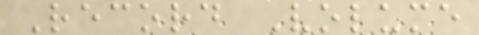Record Volume
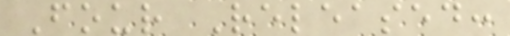Four Released:
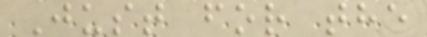Just for the
